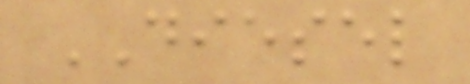DIESEL
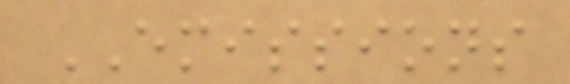EMISSIONS
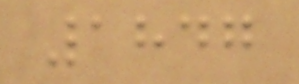1847
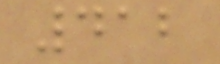412
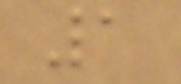1
